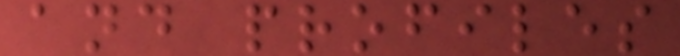and profiles
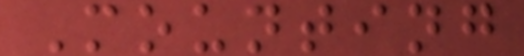Mounting
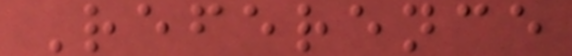Reference
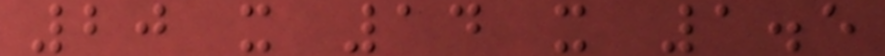20 x 14 x 1.5
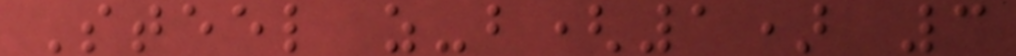Steel z-b(1) 3
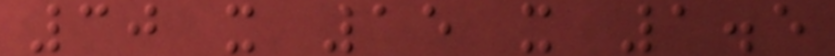30 x 15 x 1.5
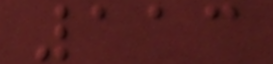113
